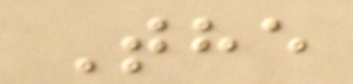The
